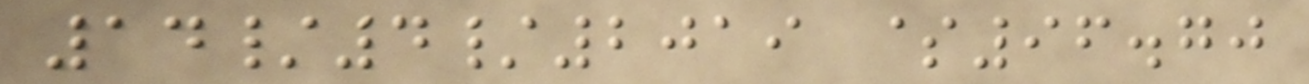14/4/2019 $96.70
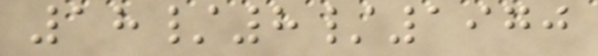18/8/1970
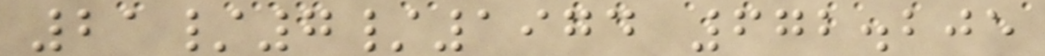21/7/1974 672.205
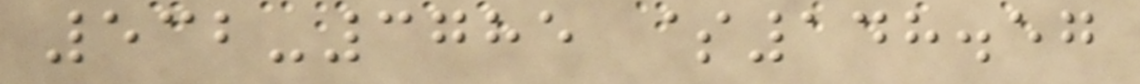532-3785 $148.57
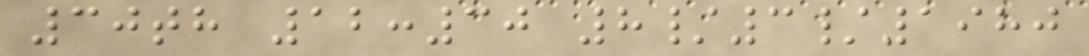30th 12:30 8/3/1980
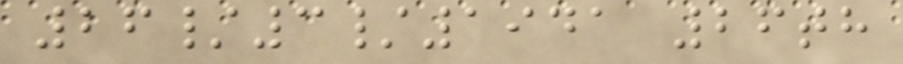26/3/1941 26th
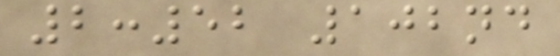2:52 102nd
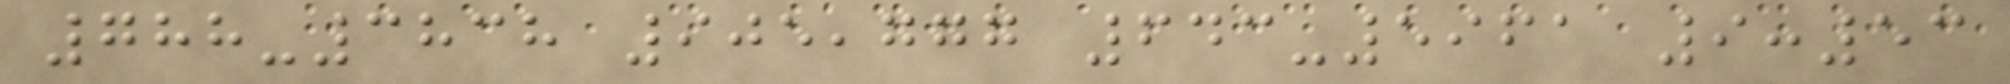788-3838 905,777 643-5961 9:53
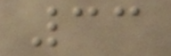33
